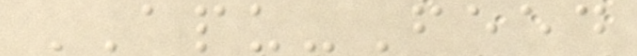APU-Feed
